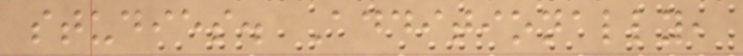studies. Additionally,
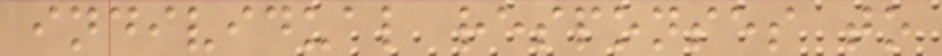individual responses to
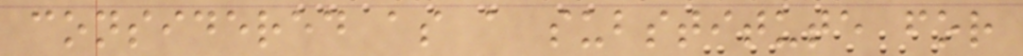considered as a substitute for
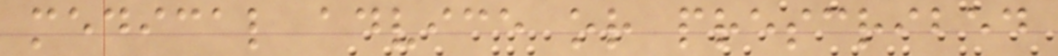medical advice or prescribed
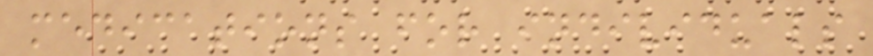medications for individuals
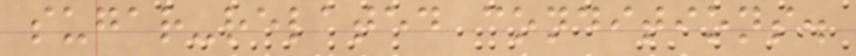sugar-related conditions.
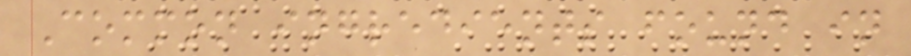Common ingredients found in
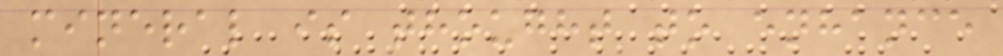mineral is thought to enhance
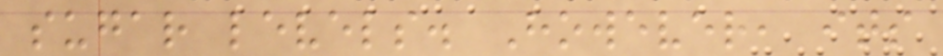sugar levels. However, its
